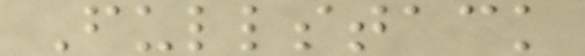Fullstack
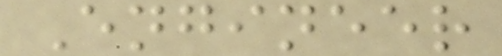Engineer
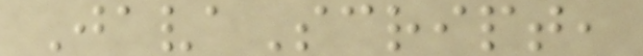JavaScript,
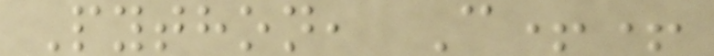Python, C++
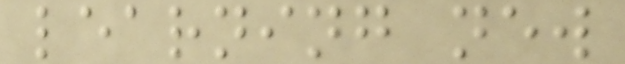learning new
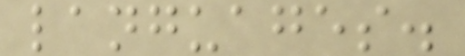languages.
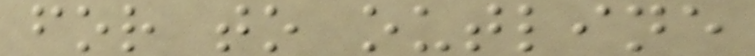for to outline
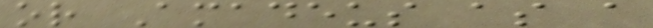or Amadeus as a
